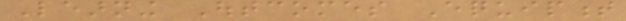Learning Outcomes Equipment
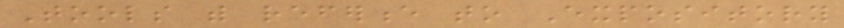Tools with reference to Expository
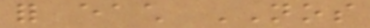for each NOS
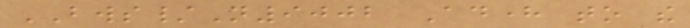BWS/N9002 Adhere to the
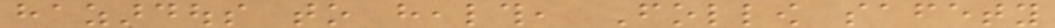hazardous to health, Follow safety
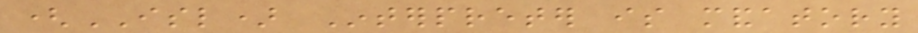(ISL) Interpreter is mandatory
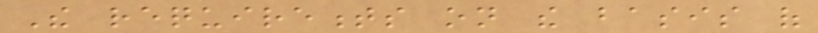The requirements on the basis of
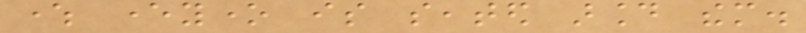where everyone is seated around them.
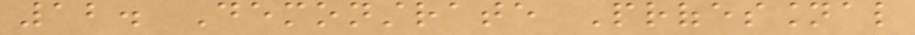12. Demonstrate Professional
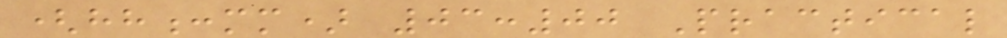(hh:mm) 03:00 Practical
